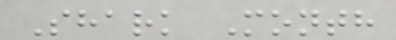Shark Month
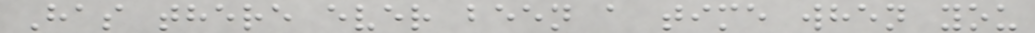Has there ever been a time when you
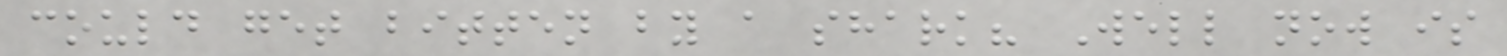could get bitten by a shark? Well now is
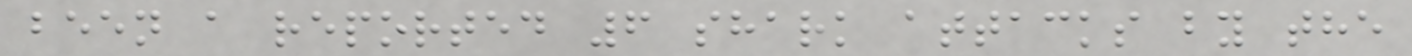been a reported 6 shark attacks by the
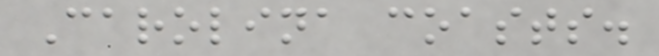Carolina coasts.
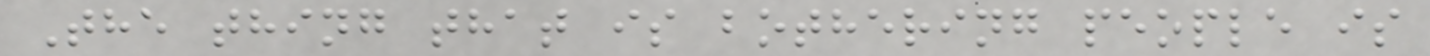The thing that is bothering people is
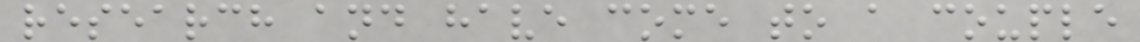research and have come to a couple
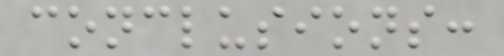conclusions:
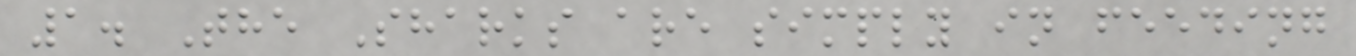1. The Sharks are simply in feeding
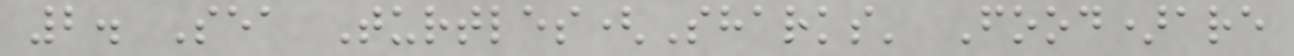2. Sea Turtles(Sharks' Food)are
